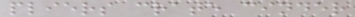pliers crate cinder
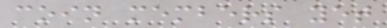coin members yet
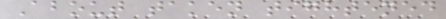About taken tightened
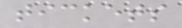tickets
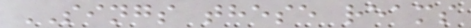SINGS these reams
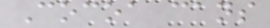Cocoa cans
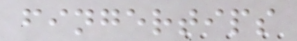fingertips
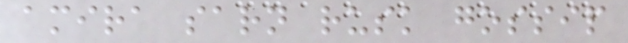amira sarn rusk gossip
